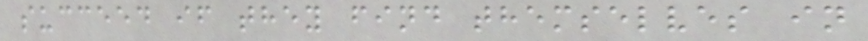succeed if they find themselves in
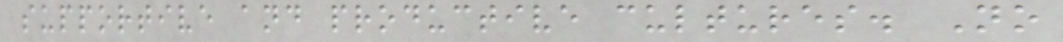supportive and productive cultures. No
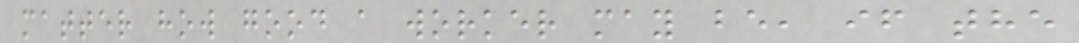matter how good a worker may be, if the
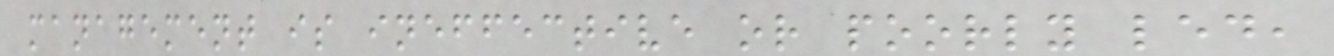management is ineffective or poorly led,
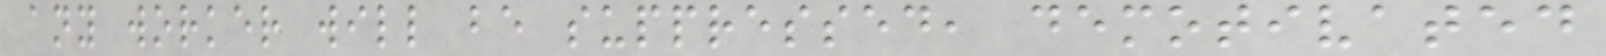any worker will be suppressed, demotivated
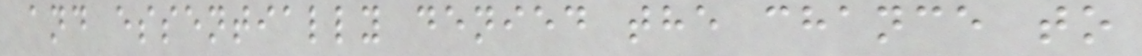and essentially denied the chance to
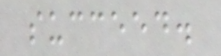succeed.
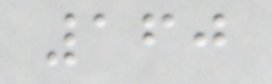160
